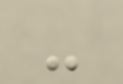-
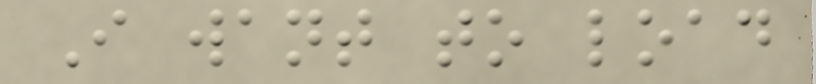I want to load
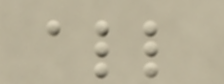all
